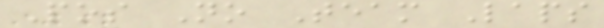Pos No Team Laps
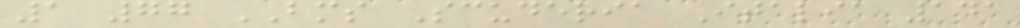1 77 BMS Scuderia Italia 141
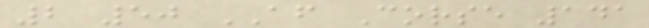2 50 AF Corse 141
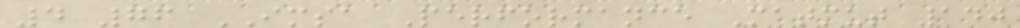4 76 IMSA Performance Matmut 140
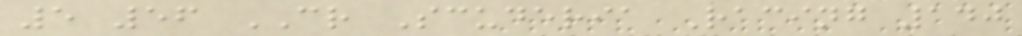5 56 CR Scuderia Racing 140
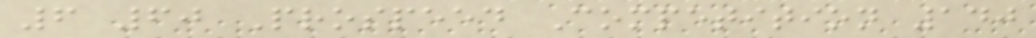6 60 Prospeed Competition 140
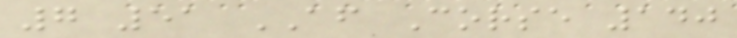7 51 AF Corse 140
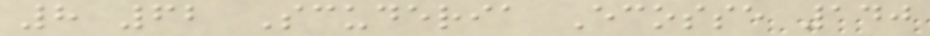8 62 Scuderia Ecosse 140
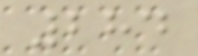284
